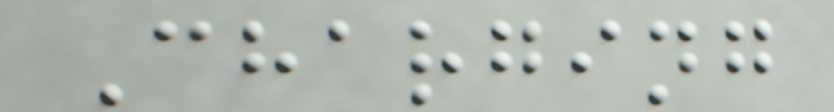Charging
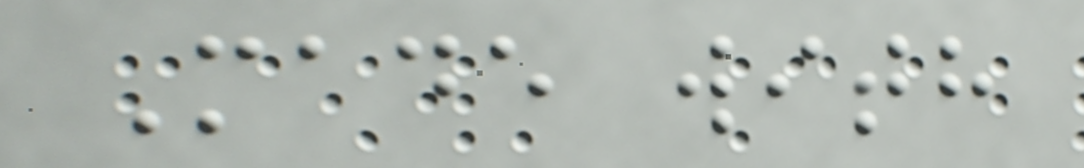Made with
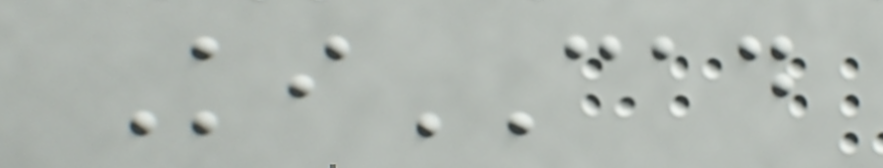KiCAD
